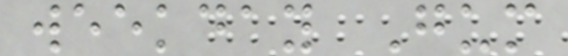weekday Gum
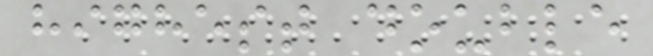highest double
